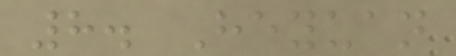8. Heyuan
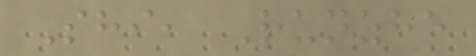Shi, Runzhe
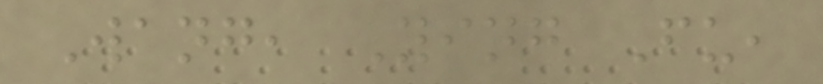Wang, Ying Fu,
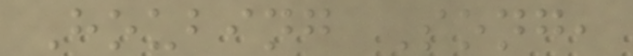Houbing Song,
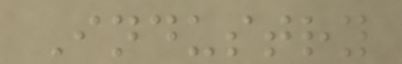Industry
